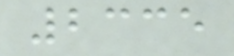2335
